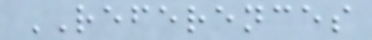REFERENCES
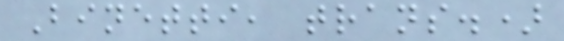Binetti, trans.)
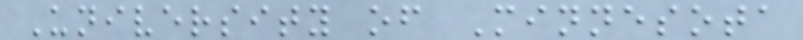University of Minnesota
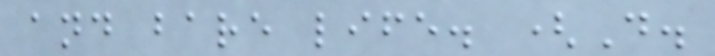and bare life. (D.
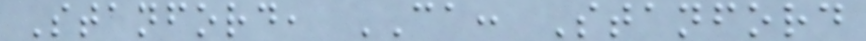Stanford, CA: Stanford
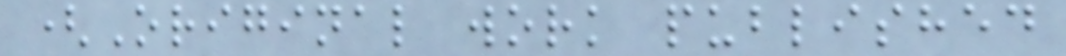(Original work published
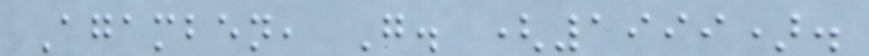Agamben, G. (1999).
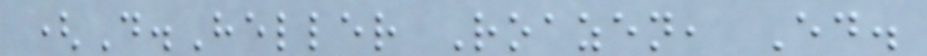(D.Heller Roazen, Ed.
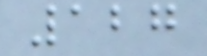127
